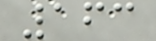163
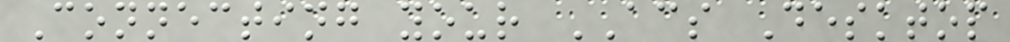Connecting your ACS Desktop
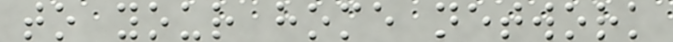to your home network
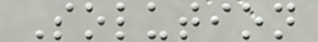Solution
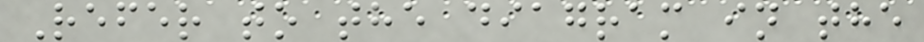Refer to the diagram in the
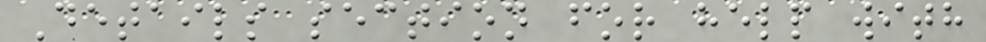Details section for help with
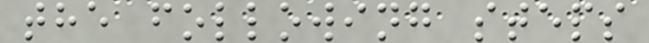the following steps
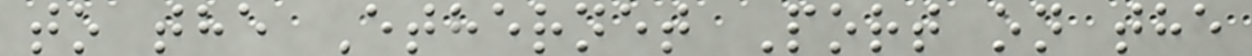to the Ethernet Port on the
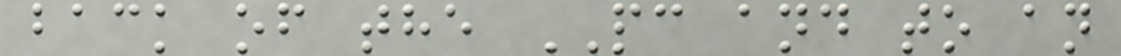back of the PC and to an
